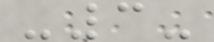-3-
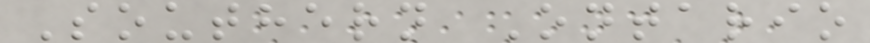Southern Ontario
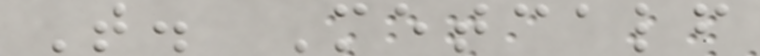T. Metcalf
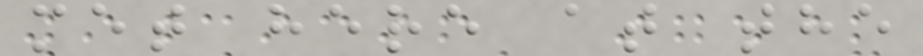met here at the
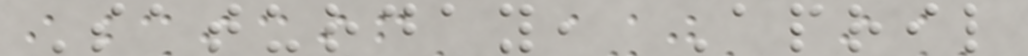Saturday, April
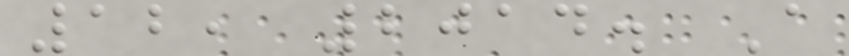12, 2014. A
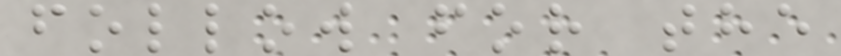follow for the
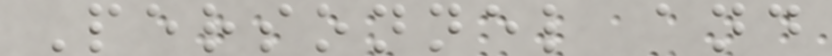Personnel and
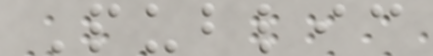Public
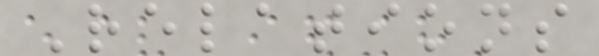Relations
